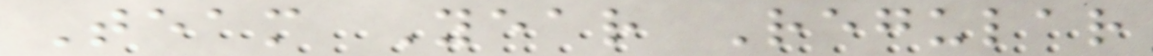Team Year Regular
